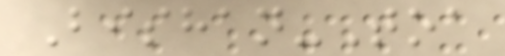Bishan-Toa
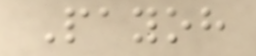Payoh
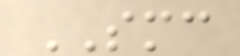SMC
